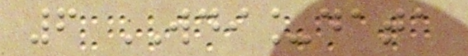6 WDI_data
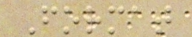Format
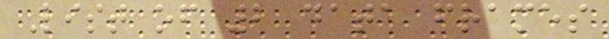List of 2 data frames
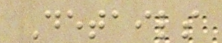Details
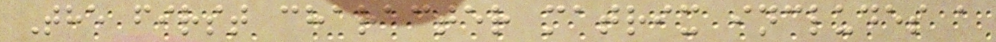The first character matrix includes a
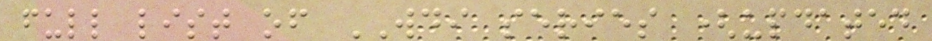full list of WDI series (updated
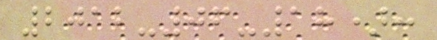2012-06-18):
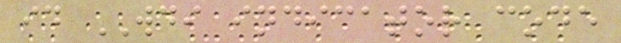id WDI indicator code
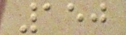150
